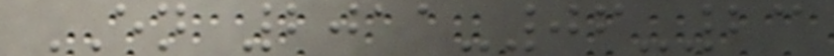EN 2011-06-23
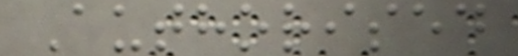Authorised
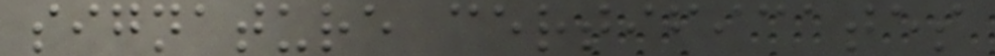signature certificates
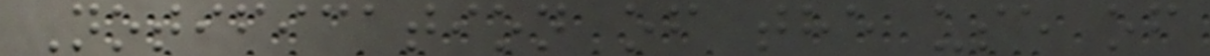Notification of the use of
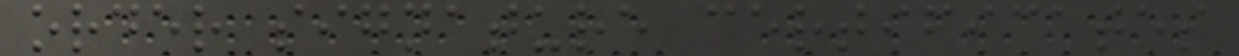order signature certificates
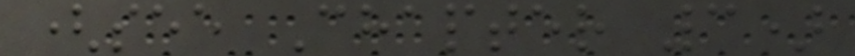(see Chapter 3)
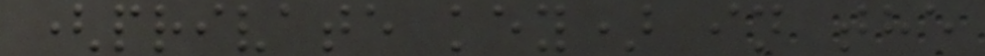(private key) in the
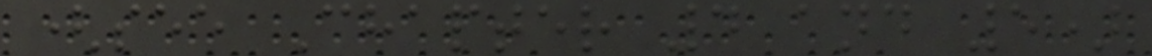(see Chapter 4 and 5)
